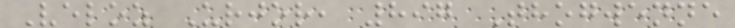Veloz Urjor, 897 Thogwenne
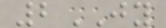2JY
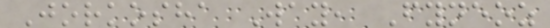Jorkosha Way, Fyneoz
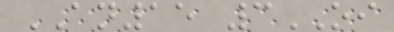AN15 3OI
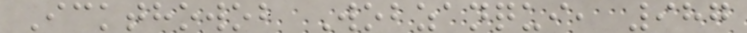Ickthowob Wobzanqui, 987
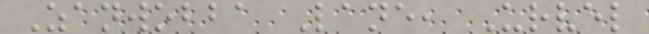Zanwobba Lane, Urvel
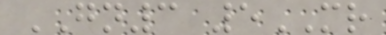GN3 5MR
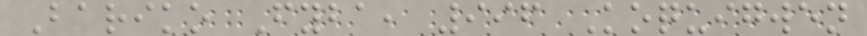Bariko Fyba, 996 Koquigwen
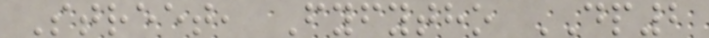Street, Fyfytho DP2
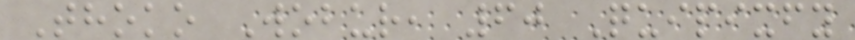Thoko Wobur, 60 Quipixfy
